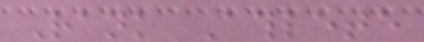Rank Athlete
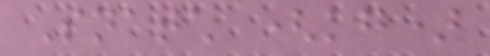Snatch (kg)
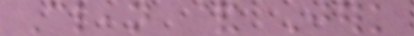Clean & Jerk
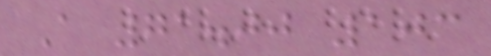A 71.00 103
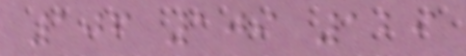106 109 129
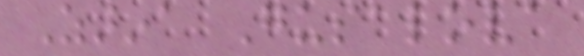Zarina Gusalova
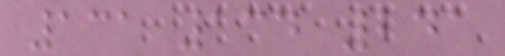131 134 241
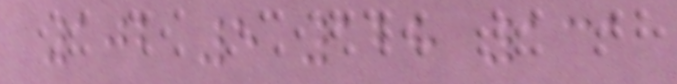102 5 128 131
